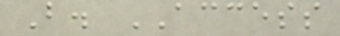B. ACCESS
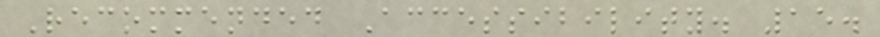Recommended Accessibility. 15.
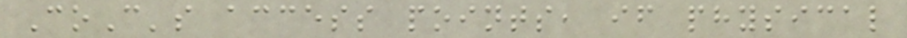CoC's access points, if physical
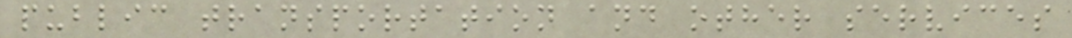public transportation and other services
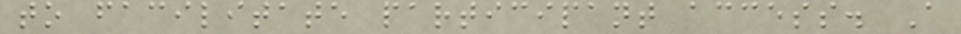to facilitate participant access. A
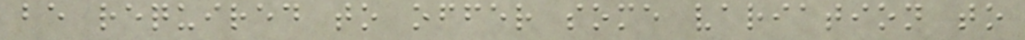be required to offer some variation to
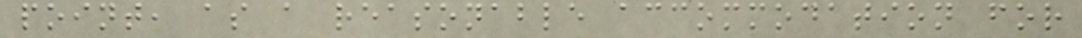point, as a reasonable accommodation for
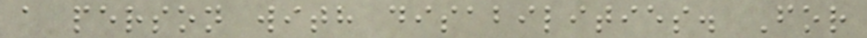a person with disabilities. For
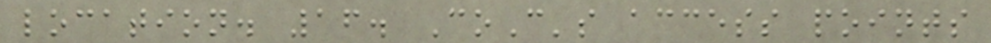location. 16. CoC's access points
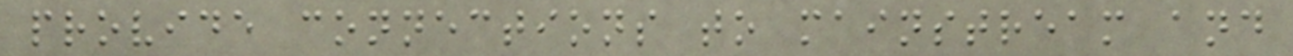provide connections to mainstream and
